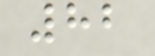82
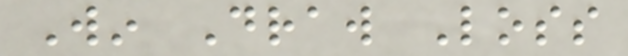Win Draw Loss
